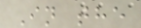In the
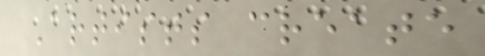Artists create
